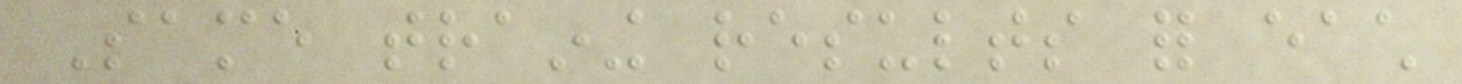Same training results for each
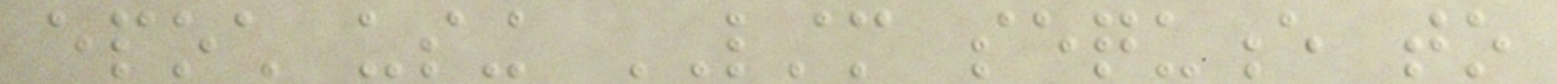epoch using LSTM sequence to
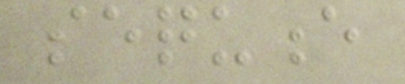sequence
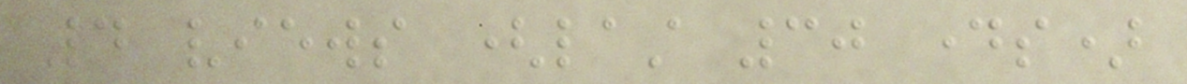4 views (last 30 days)
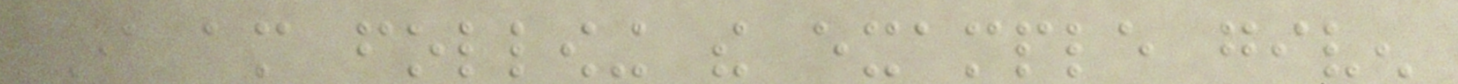I am following the example given
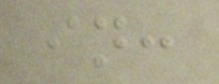in:
